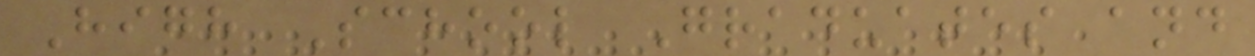High School Graduates and
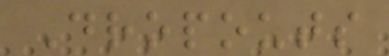Dropouts
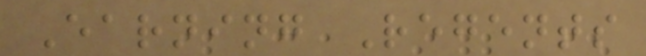Earning Regents
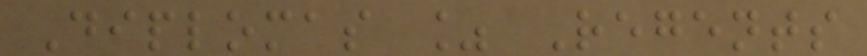Diplomas % Regents
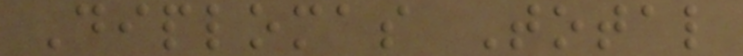Diplomas Total
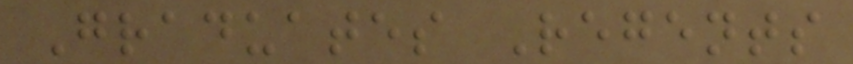Graduates Regents
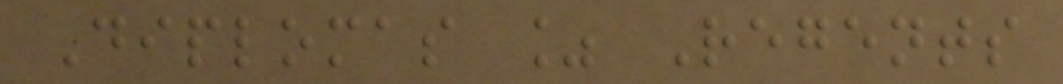Diplomas % Regents
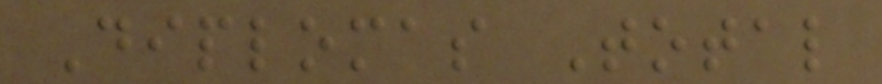Diplomas Total
